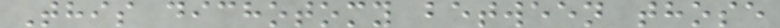This dichotomy between those
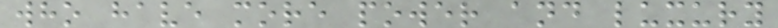who have more power and luxury
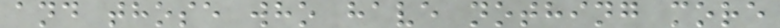and those who have nothing more
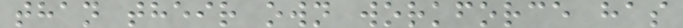than their own workforce has
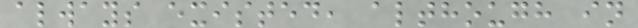always existed, although in
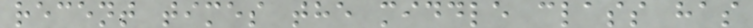recent times the middle class has
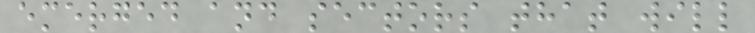emerged and sectors that will
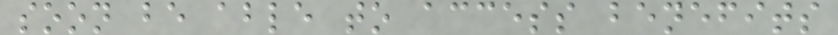soon be able to access benefits
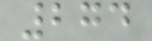274
